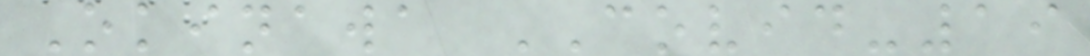Okinawa COVID-19
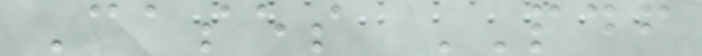Cases PDF
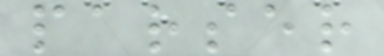parser
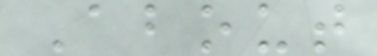About
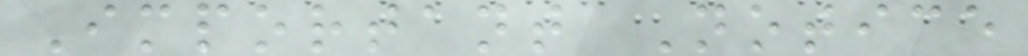Important Notice
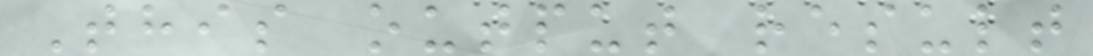This output result
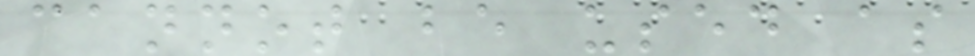cannot be used as
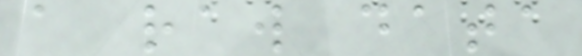a raw data
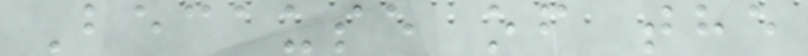Because of the
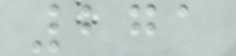271
